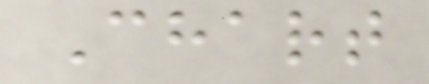Chart
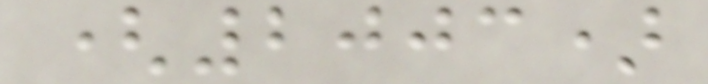(2003)
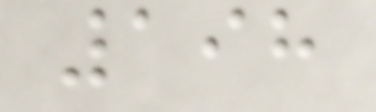198
